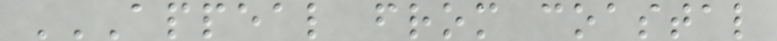APPEAL FROM COASTAL
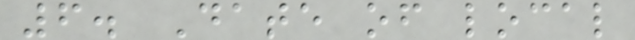6. Date of local
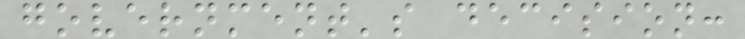government's decision:
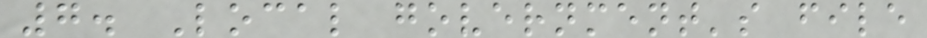7. Local government's file
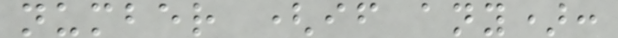number (if any):
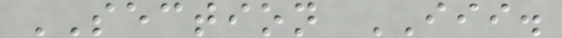SECTION III.
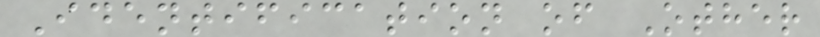Identification of Other
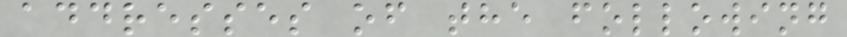addresses of the following
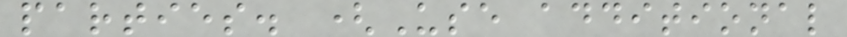parties. (Use additional
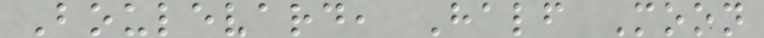Boulevard, Half Moon
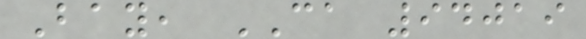Bay, CA 94019
